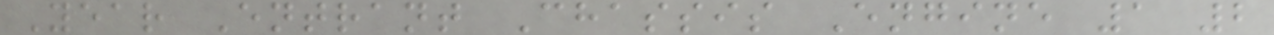Year Entrant Chassis Engine 1 2
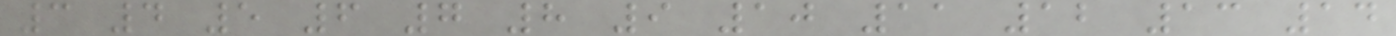3 4 5 6 7 8 9 10 11 12 13 14
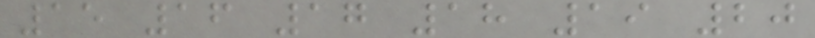15 16 17 18 19 20
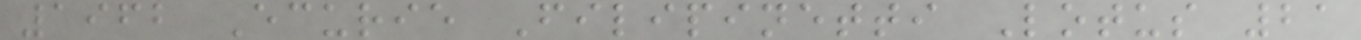1962 Ecurie Filipinetti Lotus 21
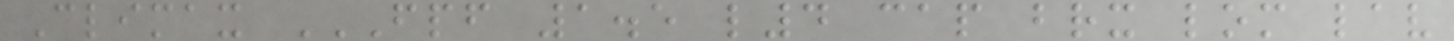Climax FPF 1.5 L4 CAP BRX LOM LAV
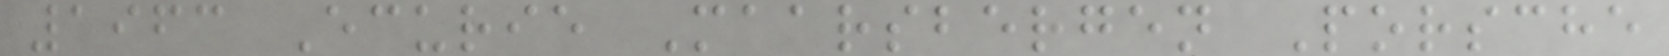1963 Ecurie Maarsbergen Porsche
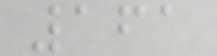161
